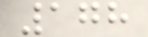178
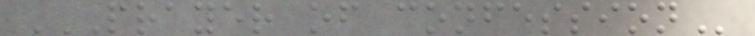PRAYER OF CONFESSION
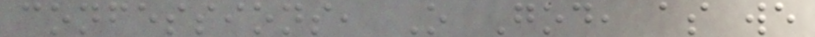confessions, O God, as we
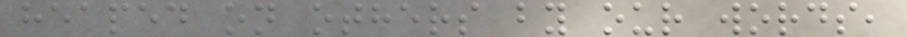heaped on others by our words,
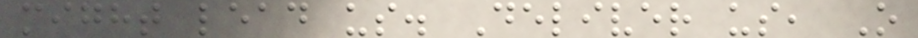might lead us. Deliver us, O
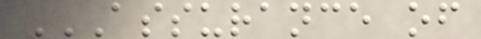ASSURANCE OF
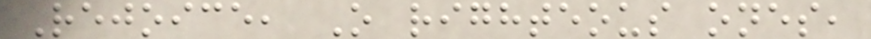Rejoice, O righteous ones,
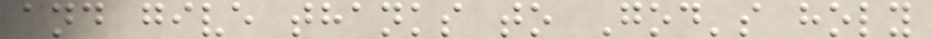and give thanks to God's holy
